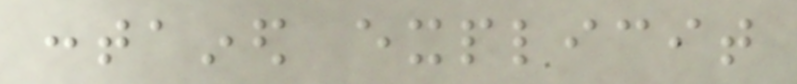contained explicit
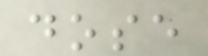dose
